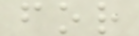for
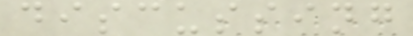discussing
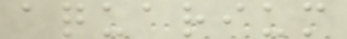aquarium
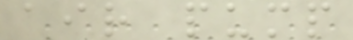air pump
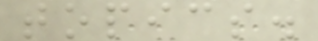topics.
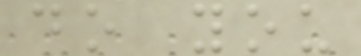do you
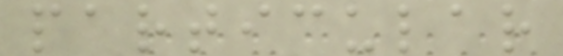particular
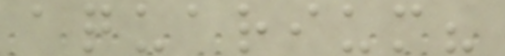aquarium?
